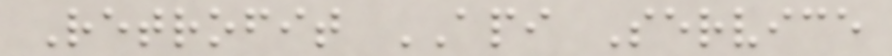Retrofit API Service
